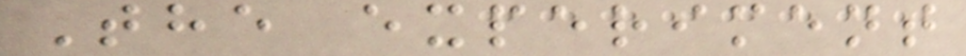The experiment
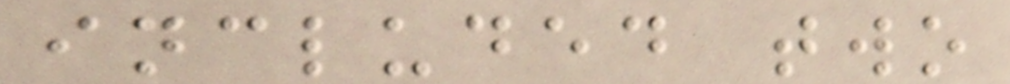included two
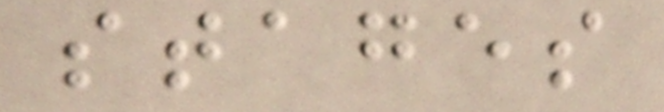stages
